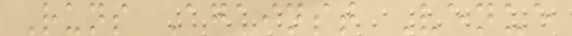Runs Against Venue
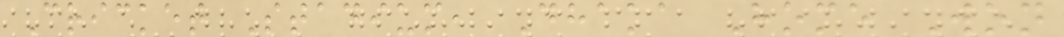Cricket Stadium, Dhaka Home Won
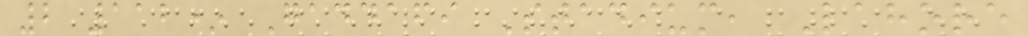2 112* Gaddafi Stadium, Lahore
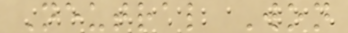Neutral Won
